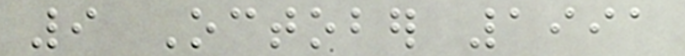9 October 1991
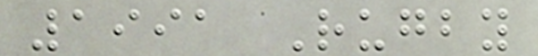1991 Rugby
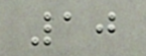10
